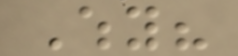Why?
